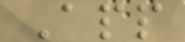App
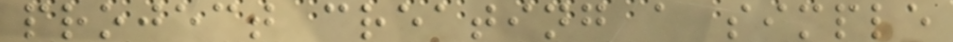project creating a simple
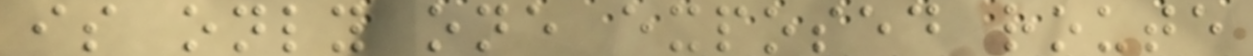is only one exposed route
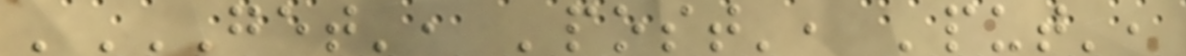'GET', 'POST', 'PUT',
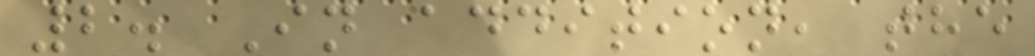2. In addition, the
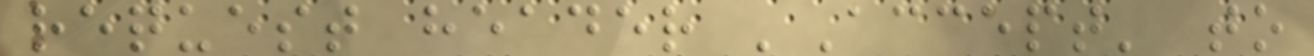request header 'Accept' to
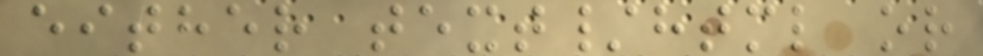either text/html or
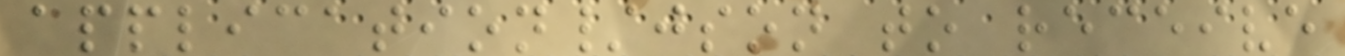application/json to receive
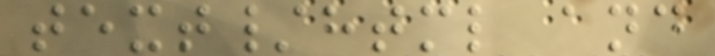text/html and
